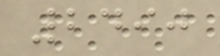2490
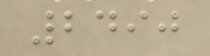2490
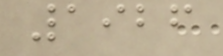1926
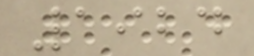1924
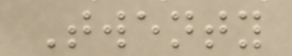Twenty
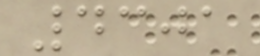4301
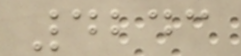4243
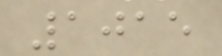1015
